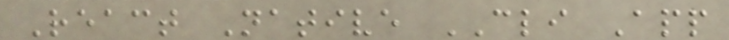React Native CLI App
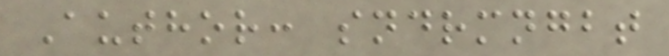Author: sndrmngbt
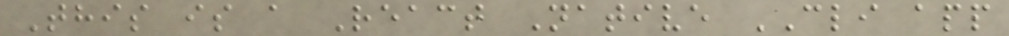This is a React Native CLI app
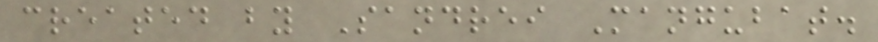created by Sandrei Mangubat.
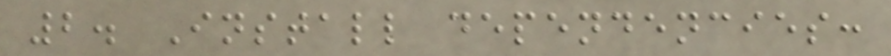2. Install dependencies:
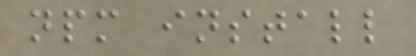npm install
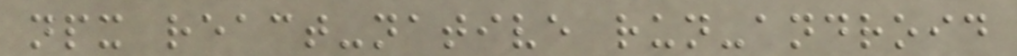npx react-native run-android
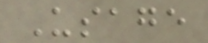Usage
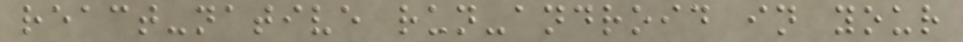react-native run-android in your
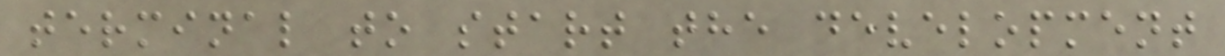terminal to start the development
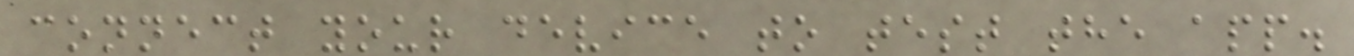connect your device to test the app.
